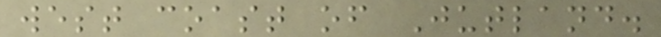west coast of Jutland.
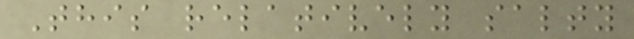This relatively salty
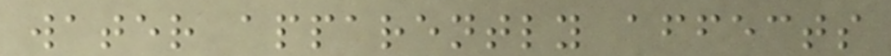water apparently affects
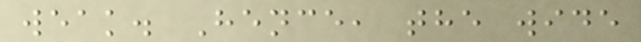weak. Hence, the wide
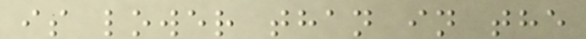is lower than in the
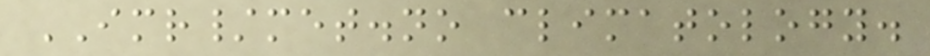IMR/met.no climatology.
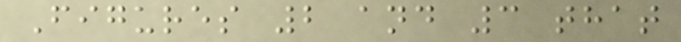Figures 2 and 3 that
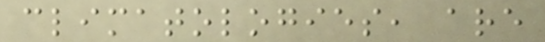climatologies, are
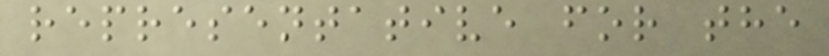representative for the
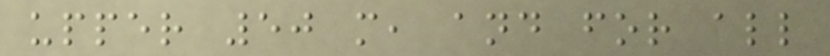upper 50 m, and for all
